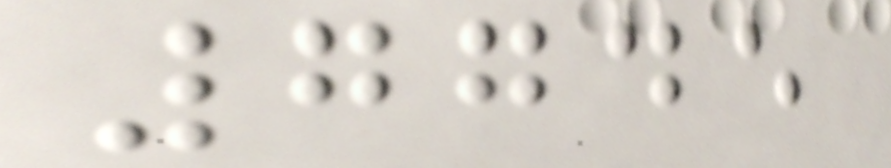7745
